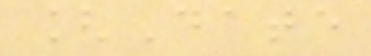[Date
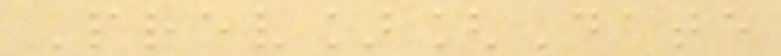Prev][Date
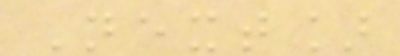Next]
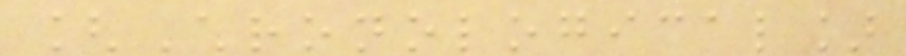[Chronological]
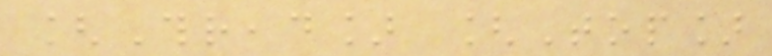[Thread] [Top]
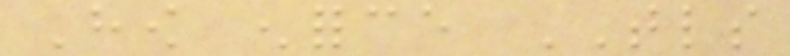How enforce TLS
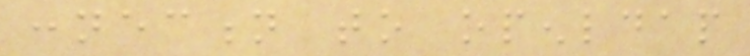connection to openldap
